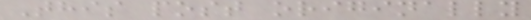This post originally
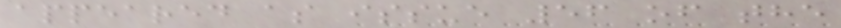appeared as issue 56 of the
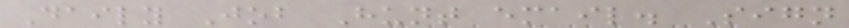Daily Job Hunt email. Sign
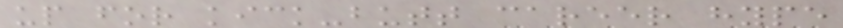up for kick-butt career hype
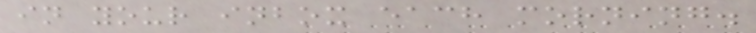in your inbox each morning.
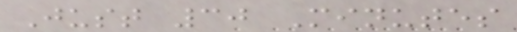Just 30 Minutes
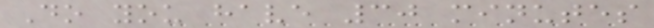Do you have 30 minutes
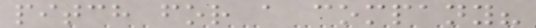pitch for a company?
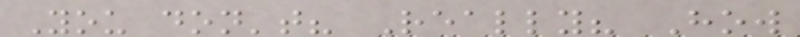You don't? Really? How
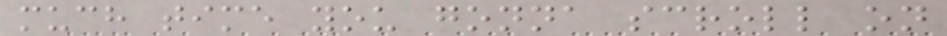much time you gonna scroll on
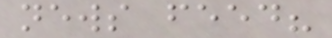news feed?
